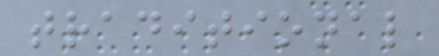traditional
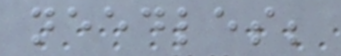needles;
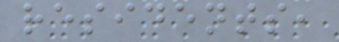residents,
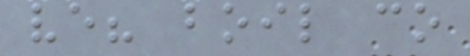ve? boil co
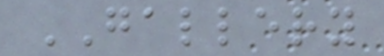GALLERY
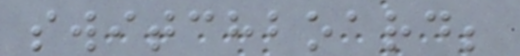switchboard;
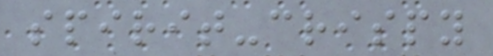spirit-crispy
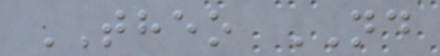THEO ND
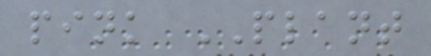pink PLANT
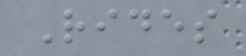Rides
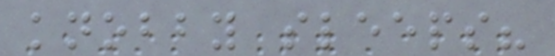knobby sleeps?
